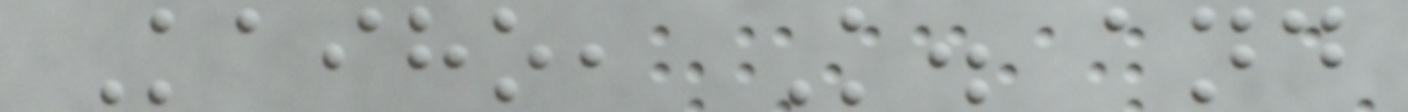Kaiho, K. and
